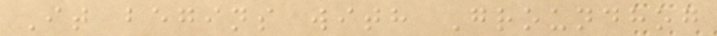It begins with Groundhog
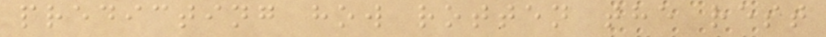predicting how rotten the rest
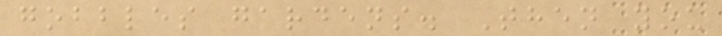gobbles gardens. Then you
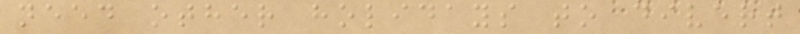need other holidays to divert
